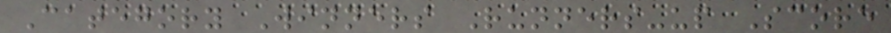Category Winners Runners-up Score
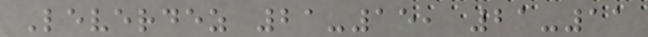Leverdez 21-15, 21-11
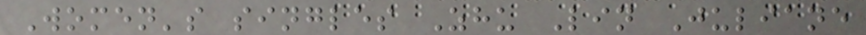Women's singles Zhu Lin Juliane
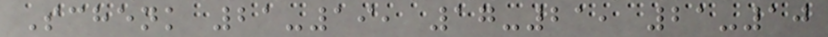Schenk 21-19, 17-21, 21-10
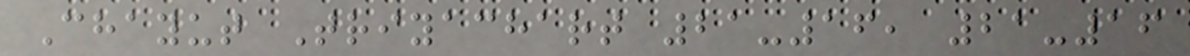Chayut Triyachart 21-16, 21-16
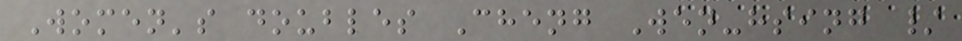Women's doubles Cheng Wen-hsing /
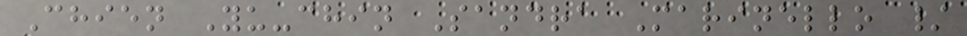Chien Yu-chin Sandra Marinello /
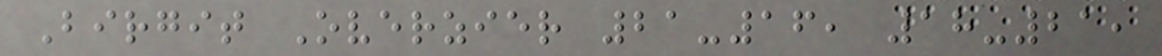Birgit Overzier 21-16, 18-21,
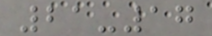21-17
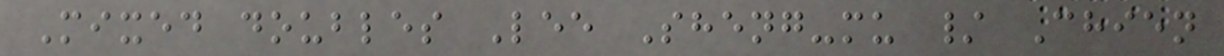Mixed doubles Lee Sheng-mu / Chien
